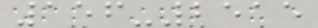156-2515
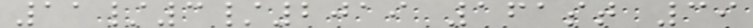11/3/2019 161st 39
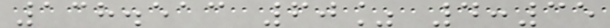138.513 60% 4:35
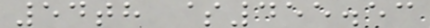54th $455.53
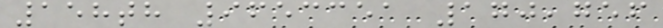158th 9653351 170,756
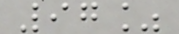97%
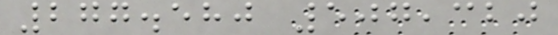277.580 507,320
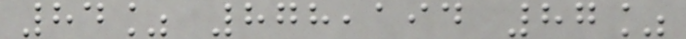84% 878,194 87%
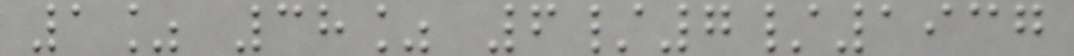1% 38% 6/7/1937
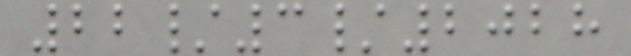22/3/2028
